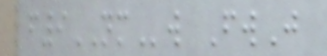f9NMw FwJ
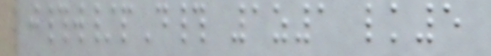j#w/pD# 1z1 lk5
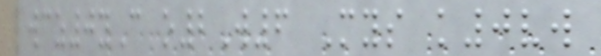wcz0yC o2W6 Mys k0vw
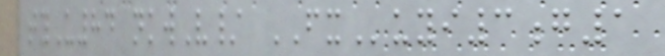tyU84 nkwV/ FXuyi3g1
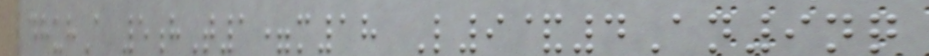dhuhA 5hT1=m18 L9&4An9nq
